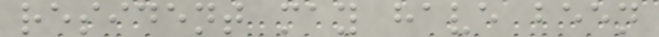resident may have been
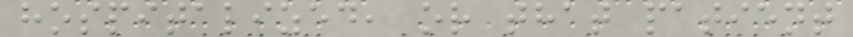hospitalized, or that patient
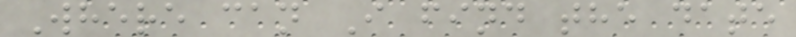Where can I find the date
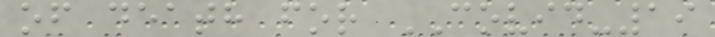of death for COVID-19
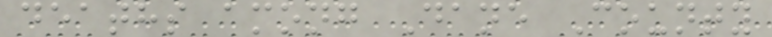deaths among Dane County
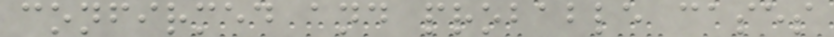confirmed and probable cases
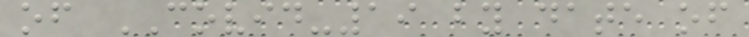of COVID-19 by date of
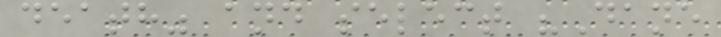death" and select "Dane
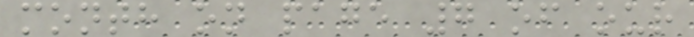month on page 7 of our
